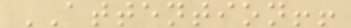ATTENTION!!
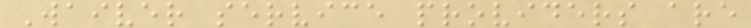Waiver service providers are
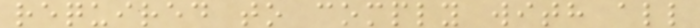required to comply with all
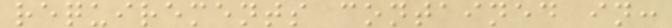requirements contained in:
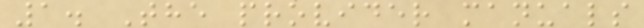1. The provider manuals
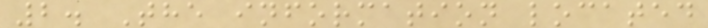2. The information located
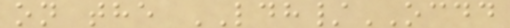on the LDH/OCDD
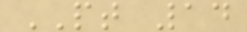PT 14
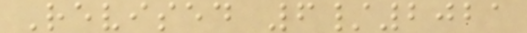Revised 6/2021
